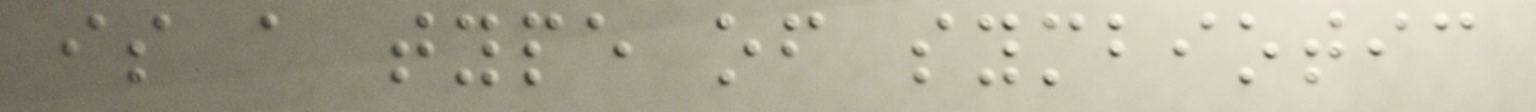is a type of symbiotic
